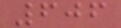606
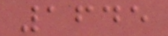1645
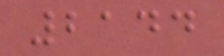2144
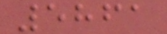5861
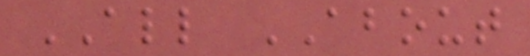ALL ABOUT
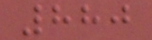880
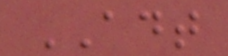ADT
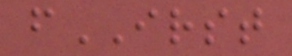fIRST
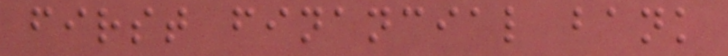first financial bank
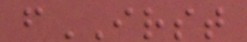fIRST
